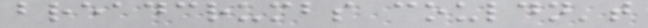breadcrumbs couldn't
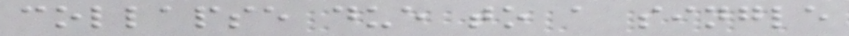collapse due to a single
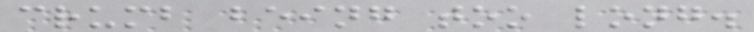crumb being too long.
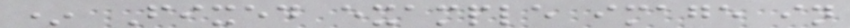* Fixed example image in
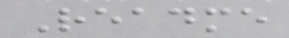Readme
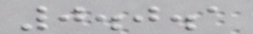0.0.1
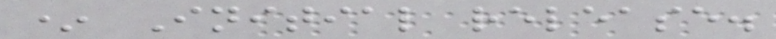* Initial release.
